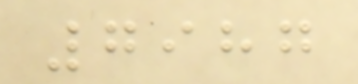7987
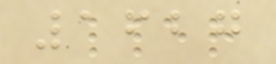1627
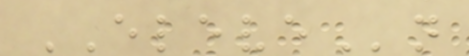ELEVEn
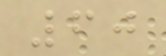60
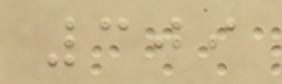309
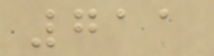711
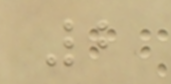2
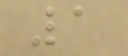1
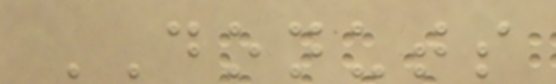DONUTS
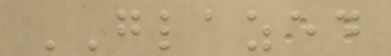GLAZED
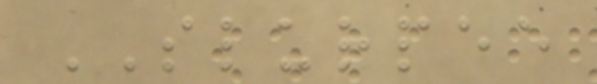SLURPEE
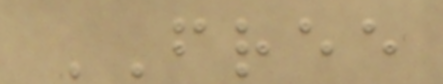FREE
